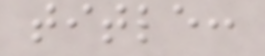title:
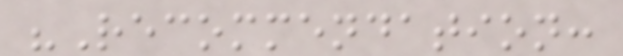"Recommendation:
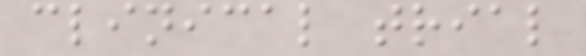clinical trial
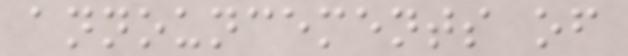announcements of
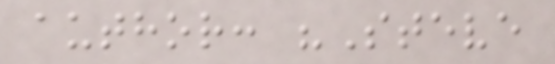author: "Steve
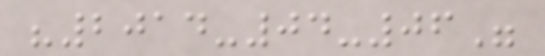"2014-04-06"
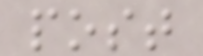post
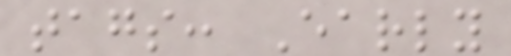tags: Early
